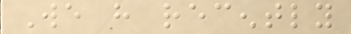We have recently
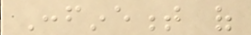Confinement of
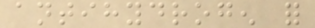antihydrogen for
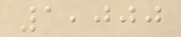1,000
